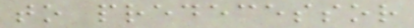to predecessor
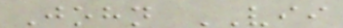John VII
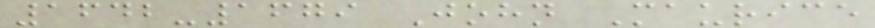1642-1679 John Maurice
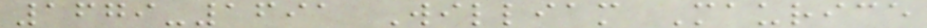1679-1691 William Maurice
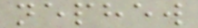nephew
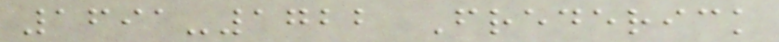1691-1722 Frederick
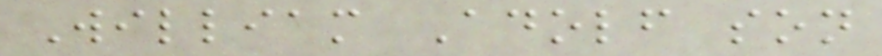William Adolf son
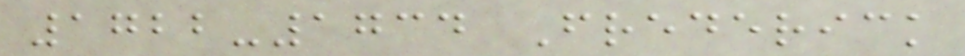1722-1734 Frederick
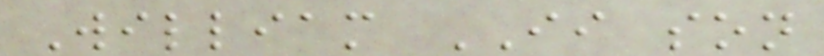William II son
